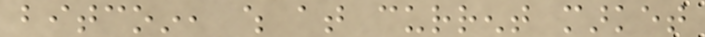bitcoin, which at current market
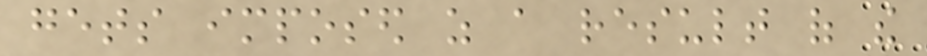gets imposed as a result of the
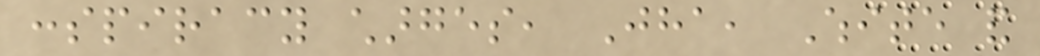conspiracy charges, Jha, White and
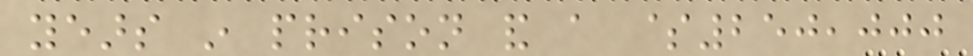years in prison and a $250,000
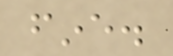fine.
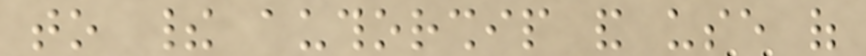to their authorship and use of
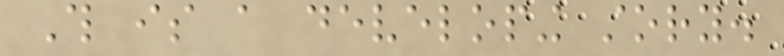This is a developing story.
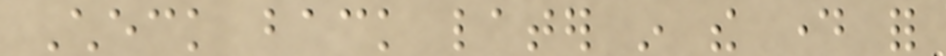Check back later in the day for
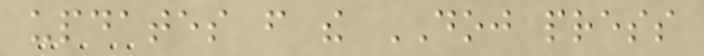updates from the DOJ press
